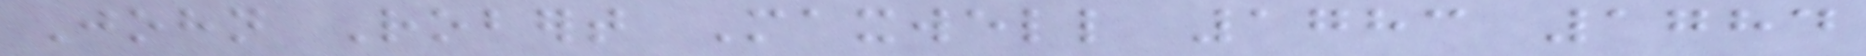John Robert Maxwell 1783 1784
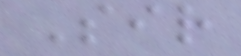Sir
